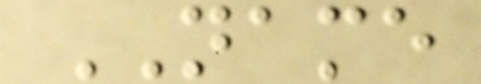NAME
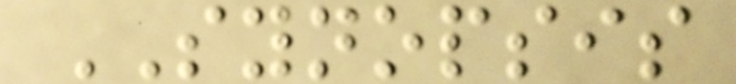SYNOPSIS
